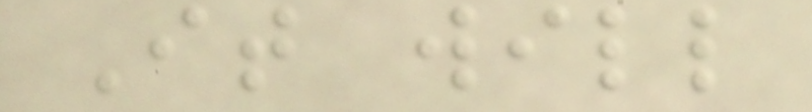It will
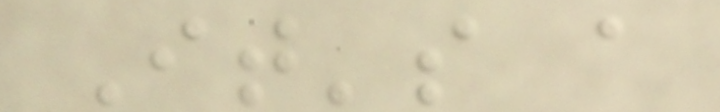It's a
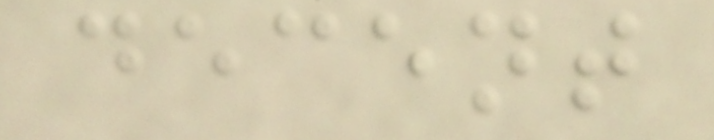decent
